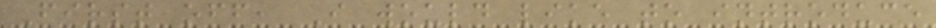First off, I would like to introduce
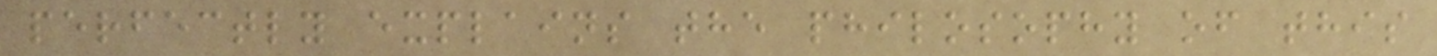perfectly explains the philosophy of this
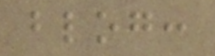blog:
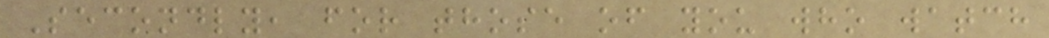Secondly, for those of you who watch
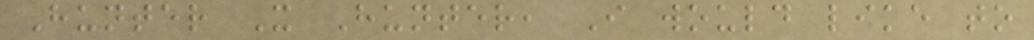Hunter X Hunter, I would like to
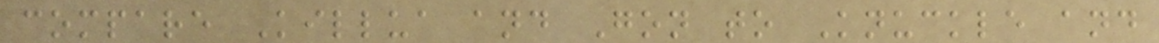compare Killua and Gon to Knuckle and
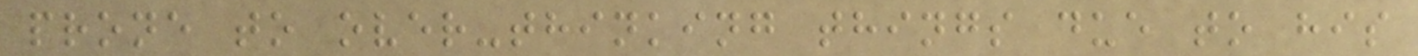prone to over-thinking things due to his
